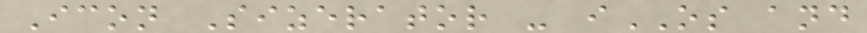Icon Sizerator - iOS and
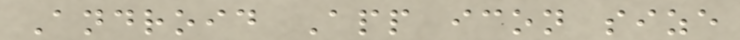Android App icon size
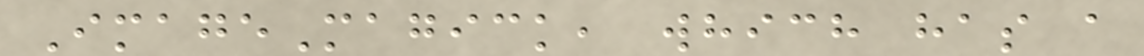ImageMagick, which has a
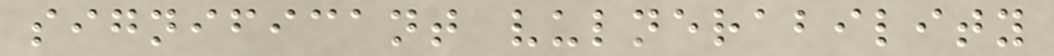significant vulnerability
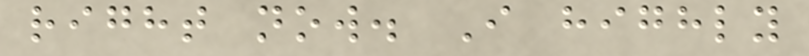right now. I highly
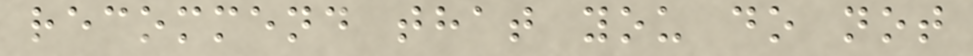recommend that you do not
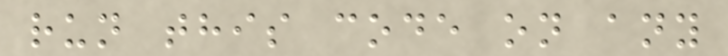run this code on any
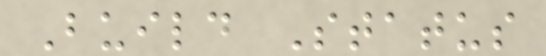Build Status
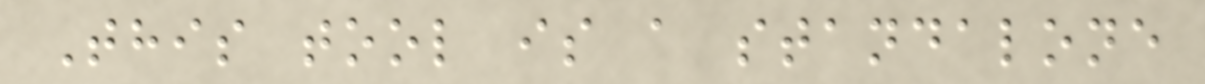This tool is a standalone
